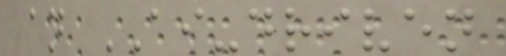an AI-driven
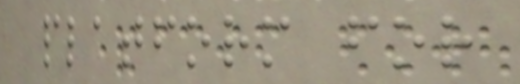platform for
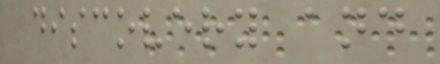discovery and
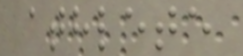athlete
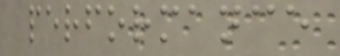performance
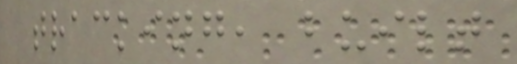tracking, built
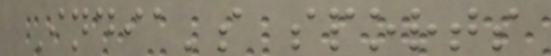India's sports
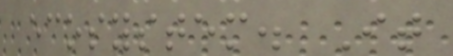ecosystem. It
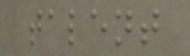talent
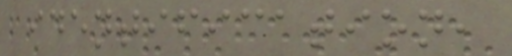identification,
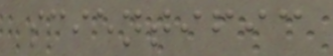scientific
